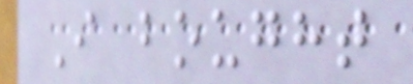I bought
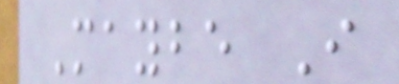Maybe I
